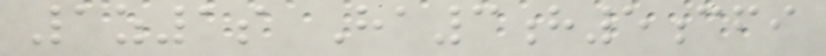1z1s Ha3h5cfi
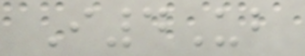I4Ub
